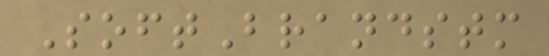SoftBrandstm
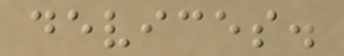devices.
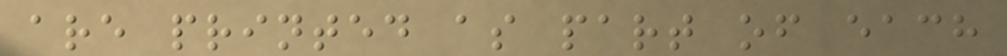are printed as part of each
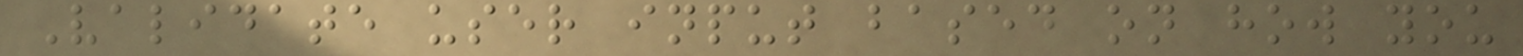Validate user input based on how you
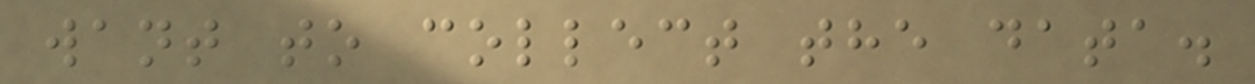want to collect the data.
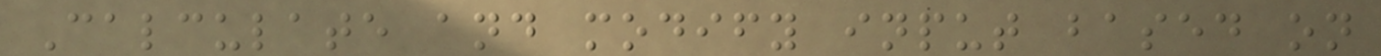Calculate and modify input based on
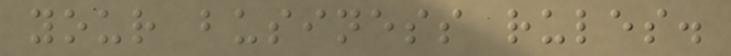your business rules.
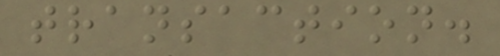transaction.
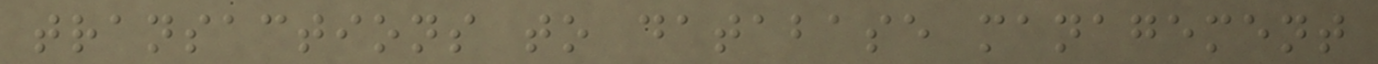transactions to database management
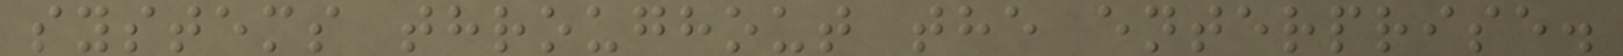systems throughout the enterprise.
